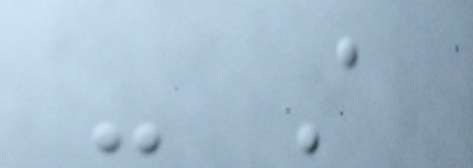- A
